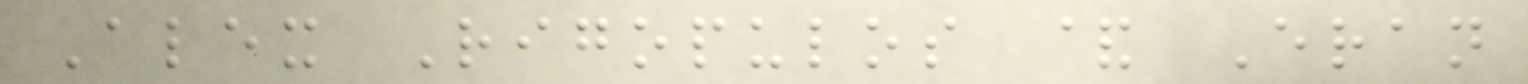Alex Rigopulos & Eran
